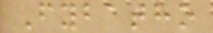Fybatho
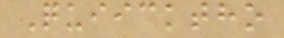Quiicktho
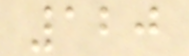120
